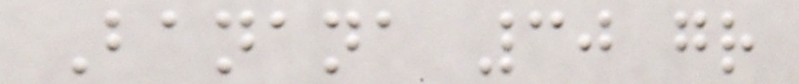Banana 30 gr
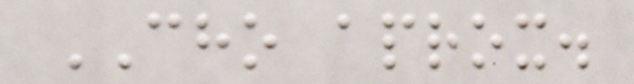CHO aprox.
